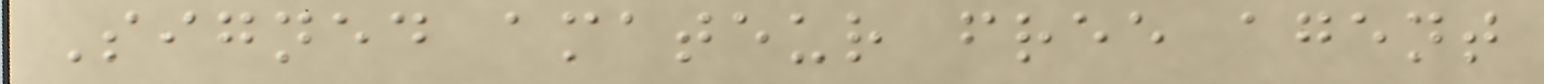Signed amateur free agent
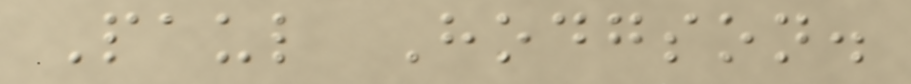Paul Hodgson.
